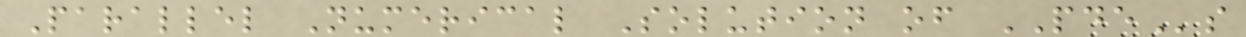Parallel Numerical Solution of PDEs
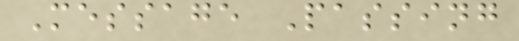Message Passing
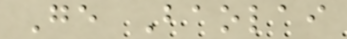Ge Baolai
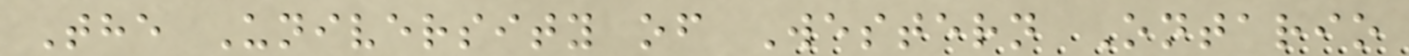The University of Western Ontario
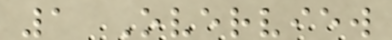1 Overview
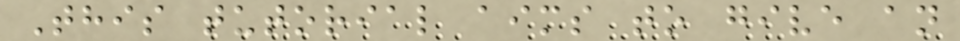This tutorial aims to give an
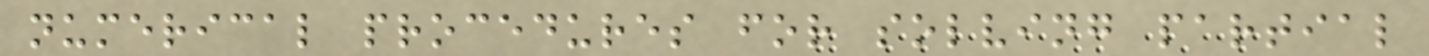numerical procedures for solving partial
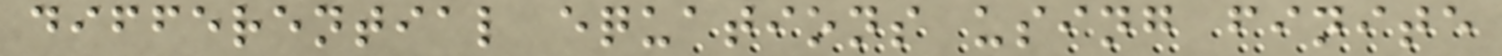differential equations using finite
